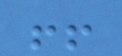!!
